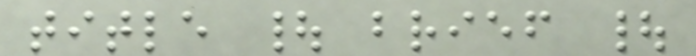title | brief |
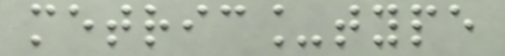metric_type
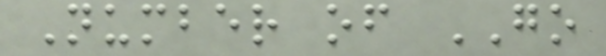Number of GO
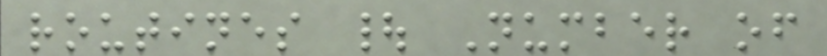routines | Number of
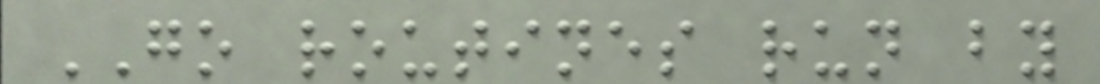GO routines run by
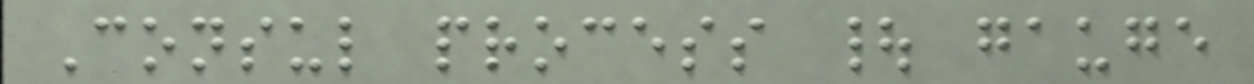Consul process | gauge
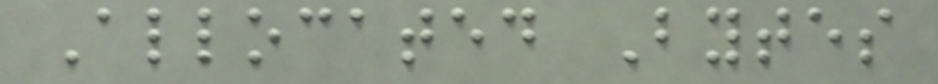Allocated Bytes
